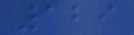129
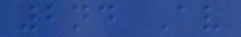2nd Av
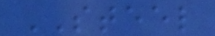STEEL
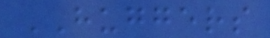HUGGERS
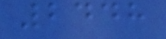2448
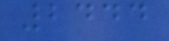2444
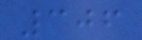306
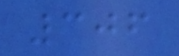306
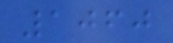1060
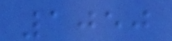1050
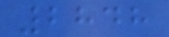2848
